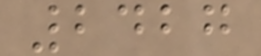2427
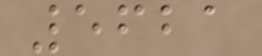5621
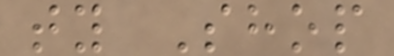ty Shop
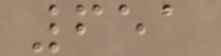651
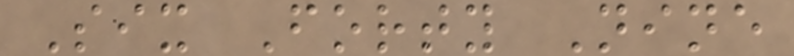Six Forty Nine
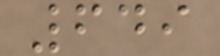649
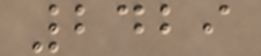2429
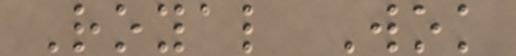Royal Wok
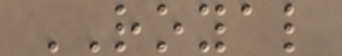ROYAL
